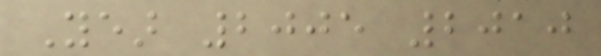Year 2005 2010
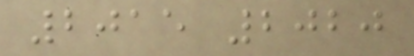2015 2020
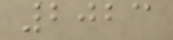2023
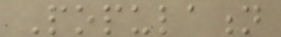Population
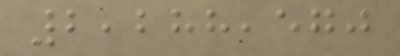2,288,570
